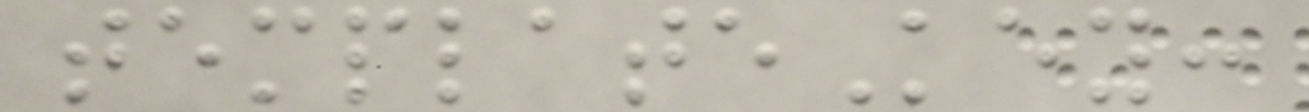templateKey:
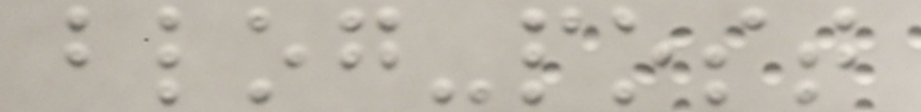blog-post
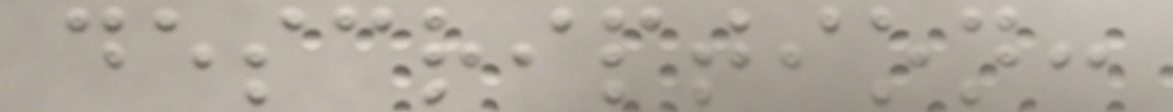description:
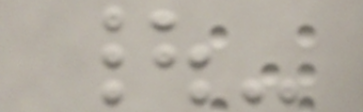|-
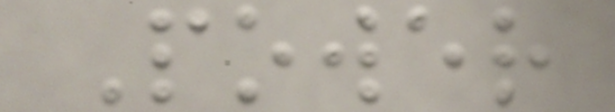Power
